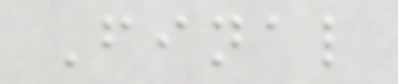Final
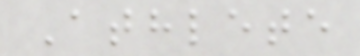Athlete
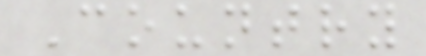Country
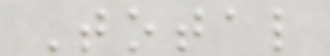Total
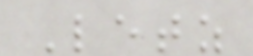Letz
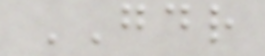GDR
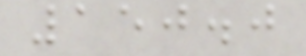150.0
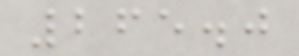265.0
